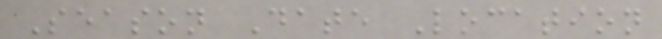Season Date Location
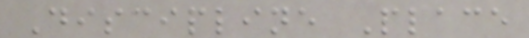Discipline Place
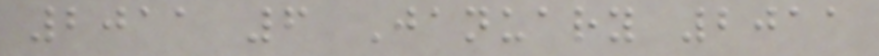2011 6 January 2011
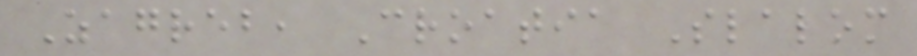Zagreb, Croatia Slalom
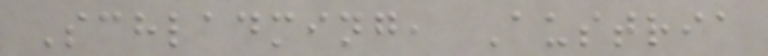Schladming, Austria
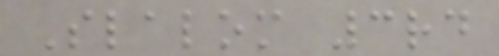Slalom 3rd
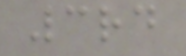3rd
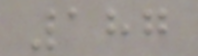187
